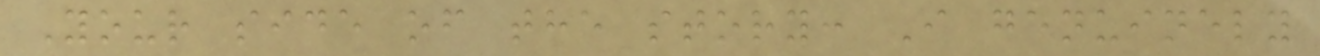Your side of the story: I genuinely
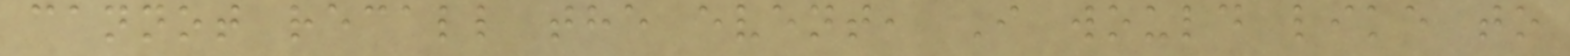cannot recall the event, I would like to
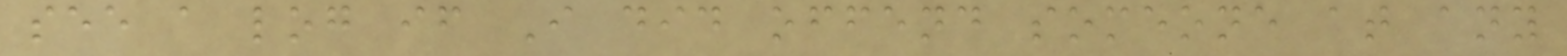see a log if I did offend someone at any
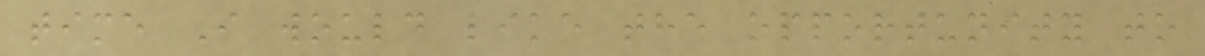time I would like the opportunity to
